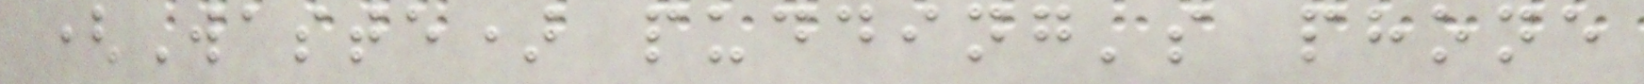(Waste) pudding's phone
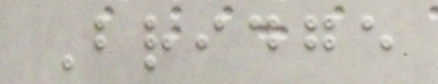Bridge
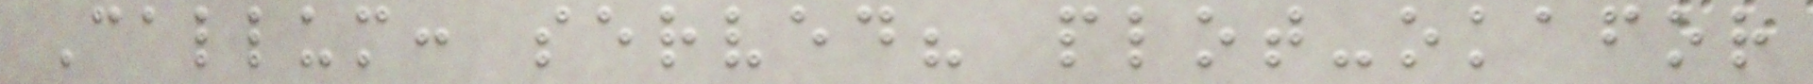Callum: served? plot-okafor
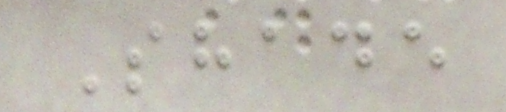Shade
